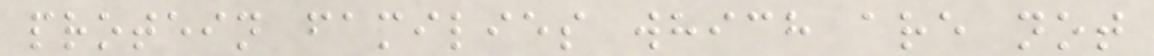protein families which are not
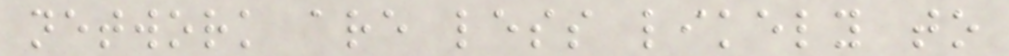network are less likely to
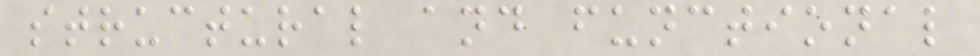structural and functional
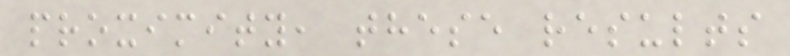proximity, these results
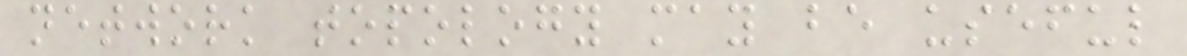network topology may be useful
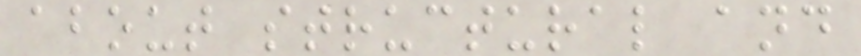about structural and
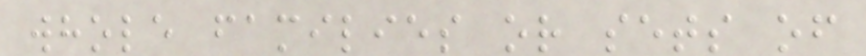whole families or sets of
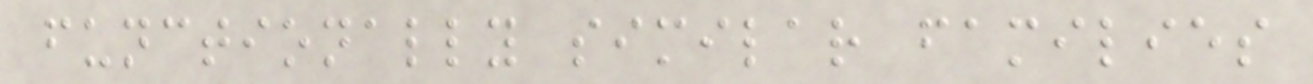functionally similar families
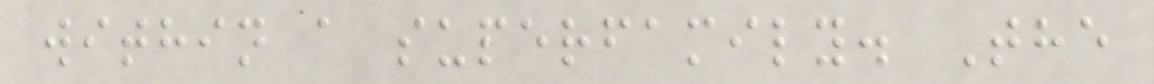within a superfamily. The
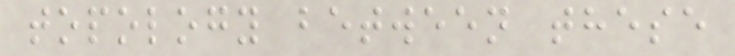topology between these
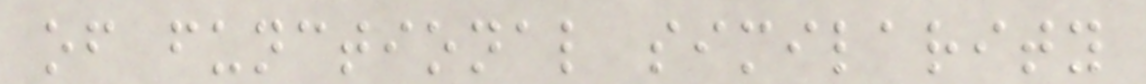of functional similarity
